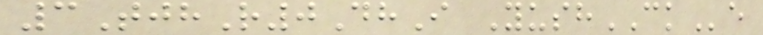3TjhR0DhI YushCKe
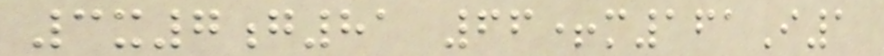3x7g81 66+m161I1
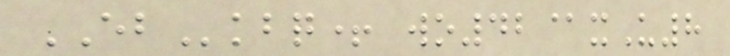EBkbq+ wo42@xU8
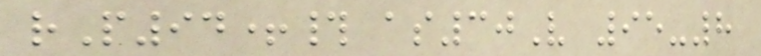rP94+# as30V 95-8
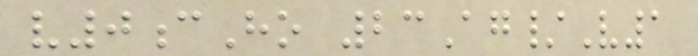v0cHo 23Ag/V1
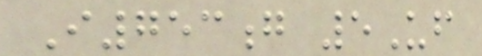I753g 5Uf
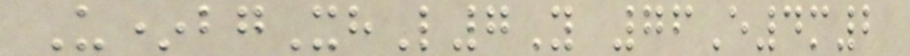U*bgXhL7Y 76E4m2
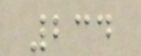234
